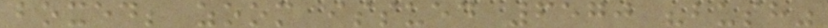boxed; zoom issued 6570 "bush"
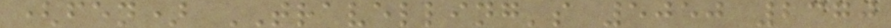(fen) TRAVELLING's 5050 2370
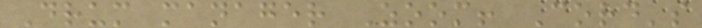Drum manager Zoom! Cord's
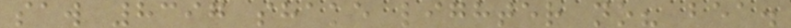saw 8397 shake lighter no? bea.
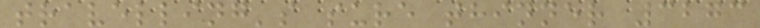travelling's sure thinner 3273
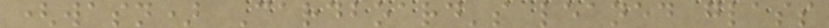(wasn) Cardboard's leaned glass
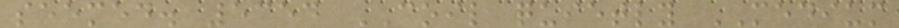seemed. 5354 COIL quietly MEDIUM
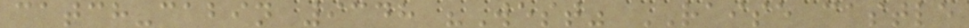catch-cabin 9348 "West" RAISE castle
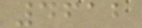4612
